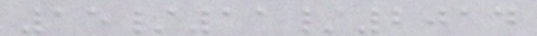15/11/2014
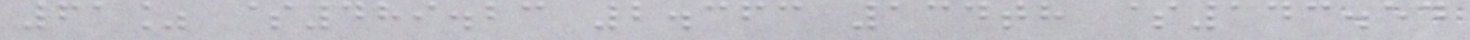61% $489.23 2.363 134th $143.54
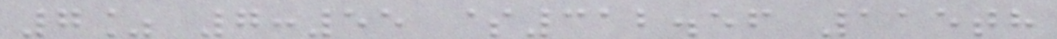7% 7:55 $312.56 115th
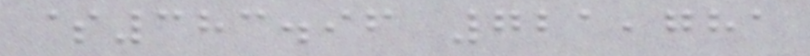$383.96 721,781
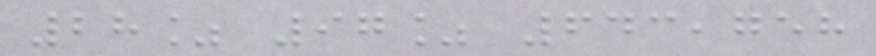28% 97% 643,758
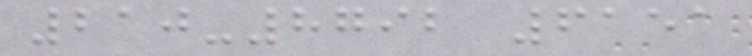210-8792 6151
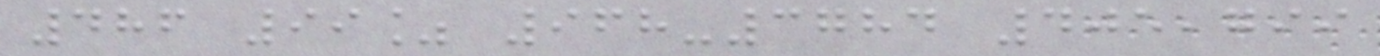486 99% 968-3784 405,799
